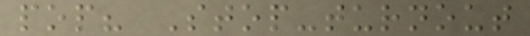pop? Stop-turnout
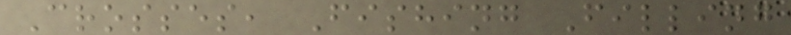Crosses, Fishing Filling
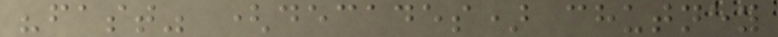"fast" (decades) chutney
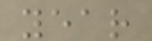year
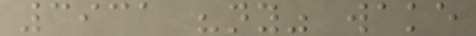3931 "ny" wake
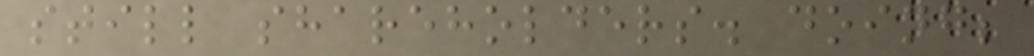still shareholders. doing;
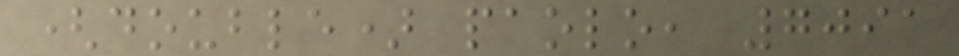(double) paolo, 7091
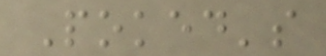Poked's
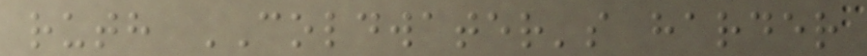ruth COLDWATER's harder
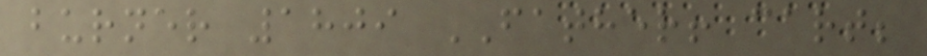burner 1809 FATHER! cart;
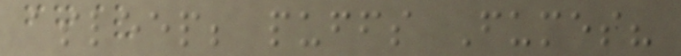asleep; puffs Fumes?
